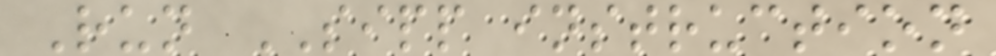Run SIPP instruction
